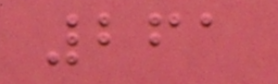261
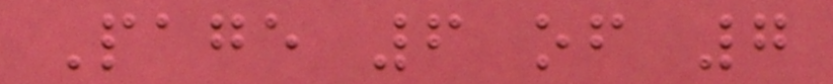Page 6 of 7
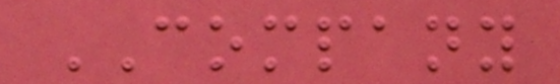COMPANY
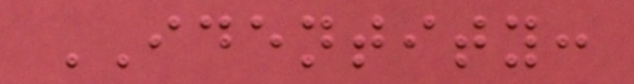IDENTITY:
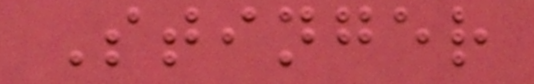Stinger
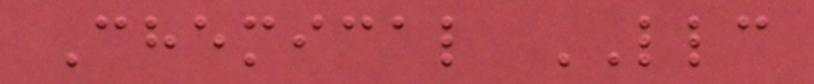Chemical LLC
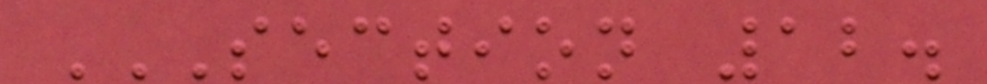SECTION 12.
